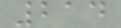214
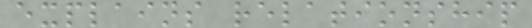explains relationship
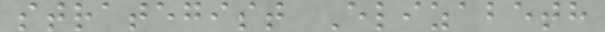strategist Elizabeth
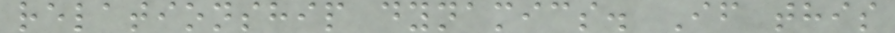relationship dynamics. If this
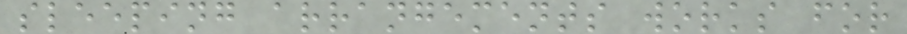sleeping arrangements works for
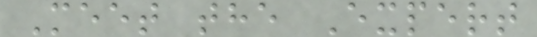Meet the Expert
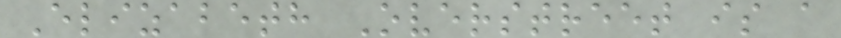Elizabeth Overstreet is a
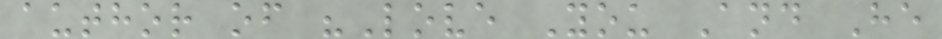author of "Love You And He
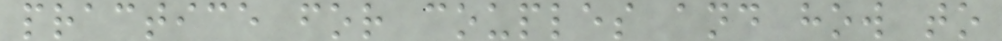practice for couples and how to
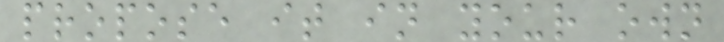propose it in your own
